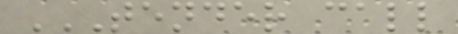TENDER CALL
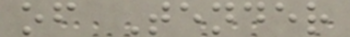of Tender
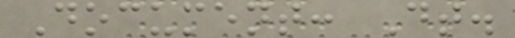Document: Dt.
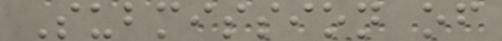Submission of
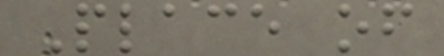Place of
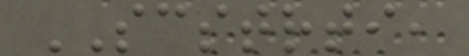SCSTRTI,
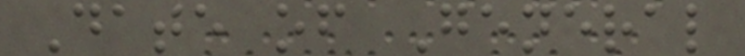Date of General
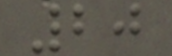20
